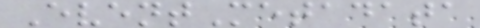EventMetadata
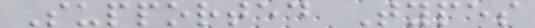Supported Types
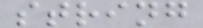string
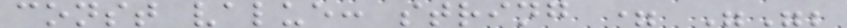const value: string = "";
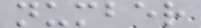number
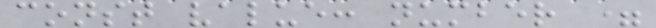const value: number =
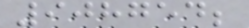908754;
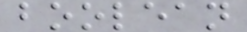boolean
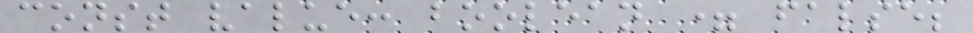const value: boolean = false;
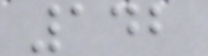142
